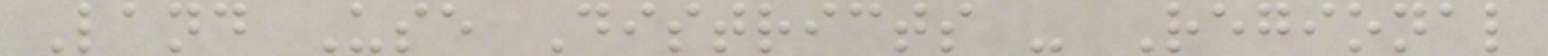Land Use Districts - Regional
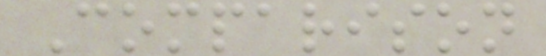Comparison
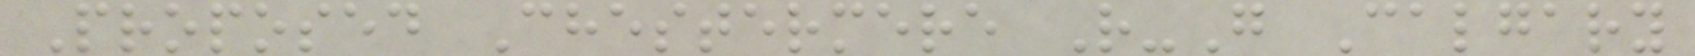Proposed Chestermere R-G Calgary
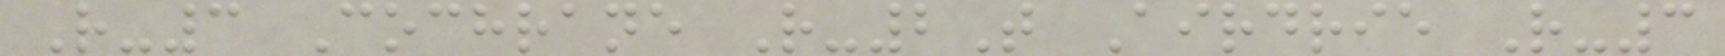R-3 Cochrane R-2T Airdrie R-3
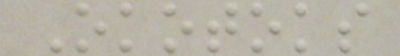Okotoks
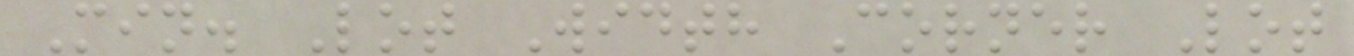Min. Lot Width Corner Lot
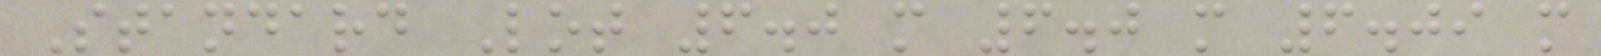Standard Lot 6.0 m 6.0 m 6.09 m
